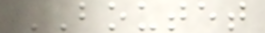BOUTET
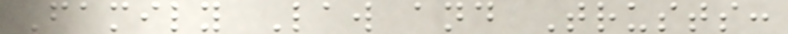Family Law and Trusts:
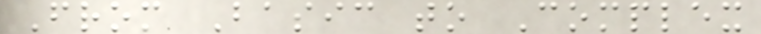From Basic to Complex
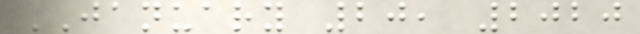JANUARY 20, 2020
